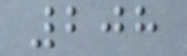208
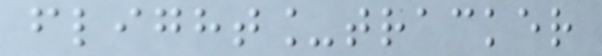flight_tracker
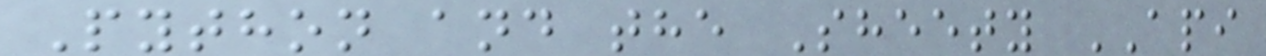Python and the Sheety API
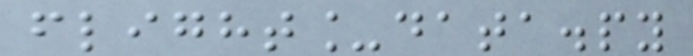flight_data.py
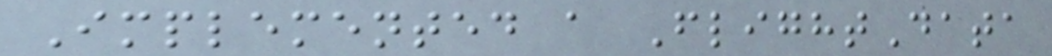Implemented a FlightData
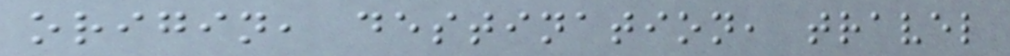origin, destination, travel
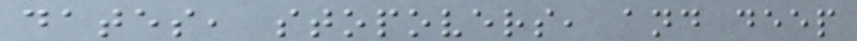dates, stopovers, and deep
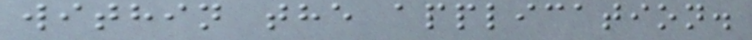within the application.
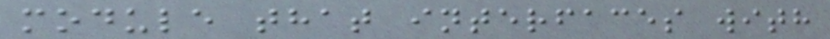module that interfaces with
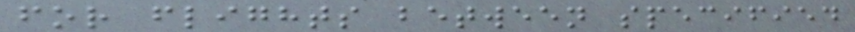for flights between specified
